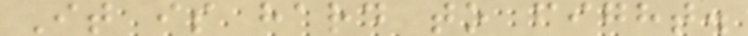It is hard to fight.
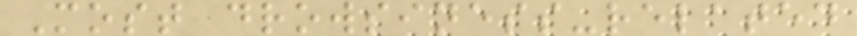Most drowsiness-related
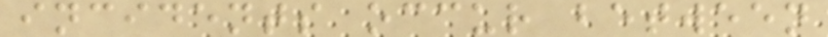incidents occur between
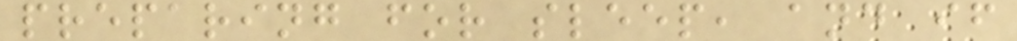preparing for sleep, and if
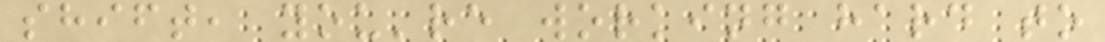shift, you're working hard to
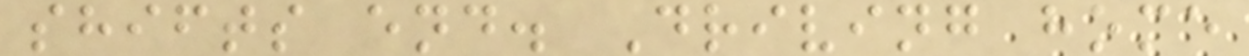shifts end. Driving home
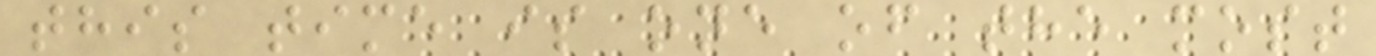this time is one of the most
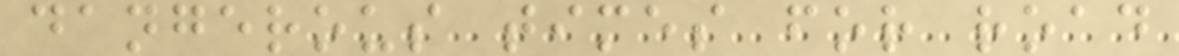dangerous times for road
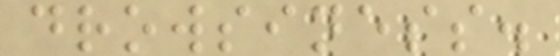drowsiness.
